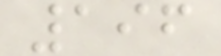196
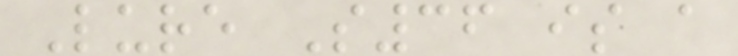Lure S36 is a
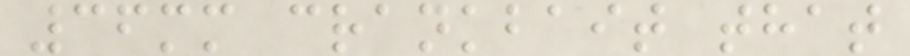36mm crankbait that
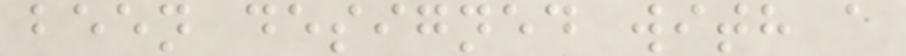been designed with a
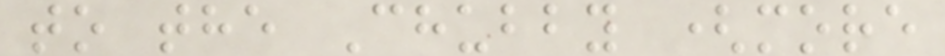to the Chubby (more
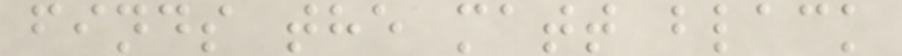finds the matt black
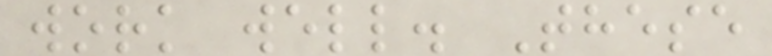work well. These
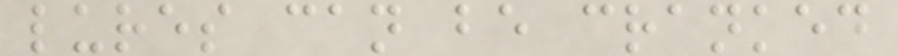lures can be cranked
